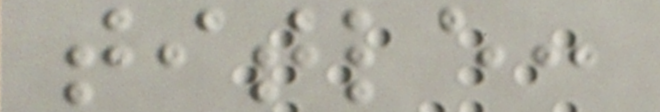title:
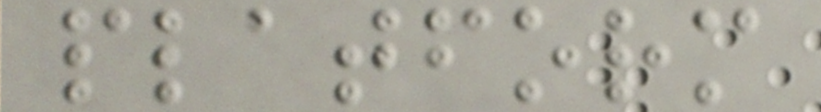platform
